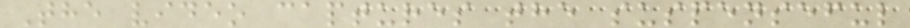The video captures the suspenseful
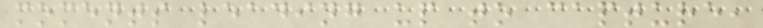moments leading up to capture,
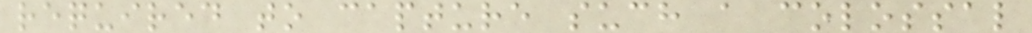required to capture such a colossal
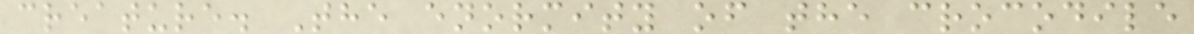creature. The enormity of the crocodile
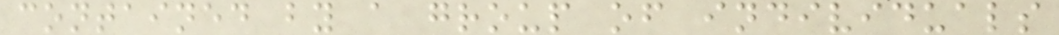contained by a group of individuals
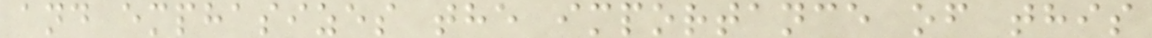and emphasizes the importance of this
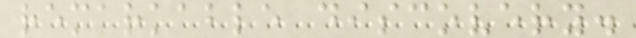remarkable discovery.
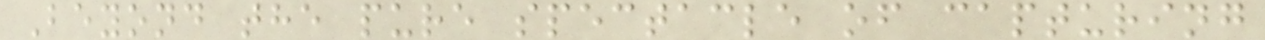Beyond the pure spectacle of capturing
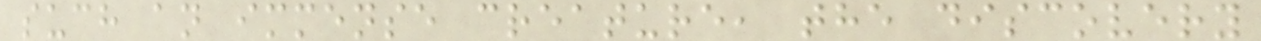such an immense creature, the discovery
